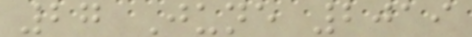27 June 2019
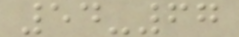54-67
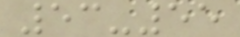53-55
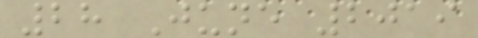28 June 2019
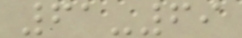61-69
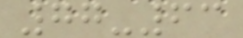77-63
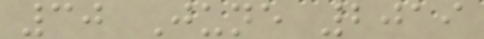30 June 2019
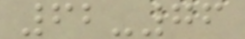62-76
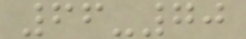66-70
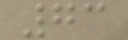73
